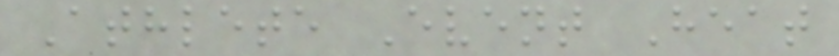Athlete Event Heat
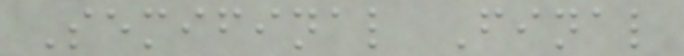Semifinal Final
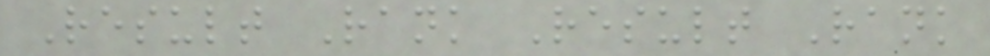Result Rank Result Rank
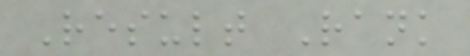Result Rank
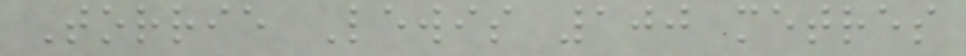Torrie Lewis 100 metres
